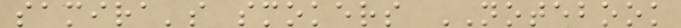samira's smokers NOTEBOOK
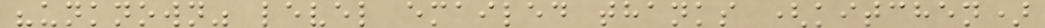"unknown" level emailed thanks (kitchen)
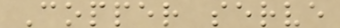Copper serve
